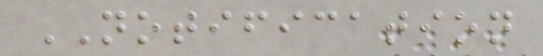NOTIFICATION
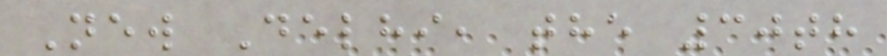New Delhi, the 30th
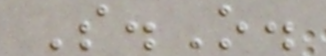S.O.
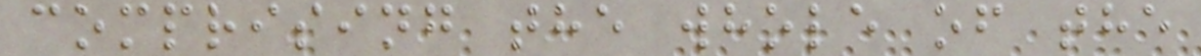comprising the whole of the
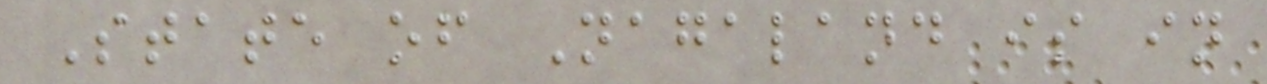State of Nagaland is in
